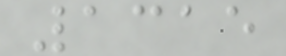1315
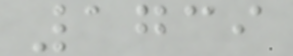1739
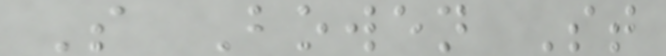S Bowen St
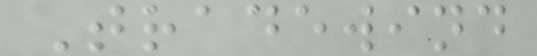Tradewind
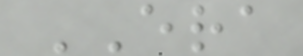ERA
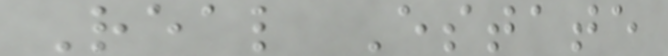Real Estate
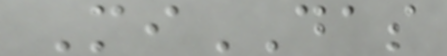MiDAS
